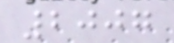2007
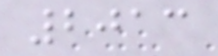2013
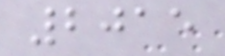2015
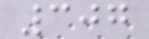307
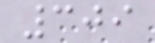309
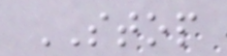STOP
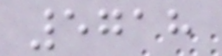5718
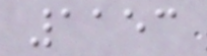1153
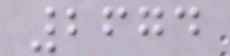2674
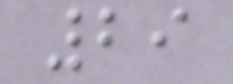29
